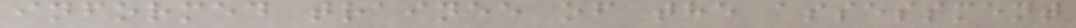informed trainee of the assessment
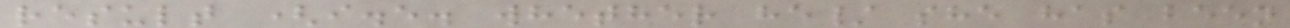result (i.e. whether he/ she has been
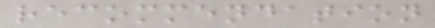recommendation
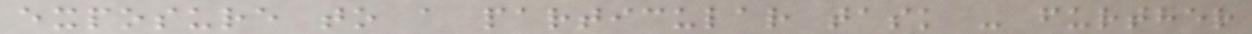exposure to a particular task - further
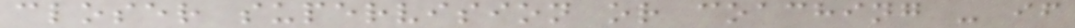closer supervision or coaching - if
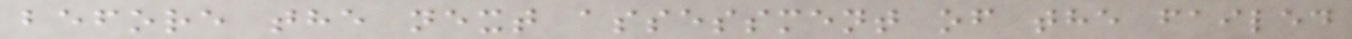before the next assessment of the failed
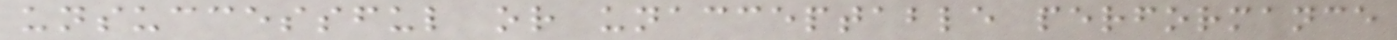unsuccessful or unacceptable performance
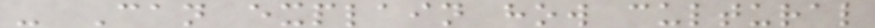- Can explain how cultural
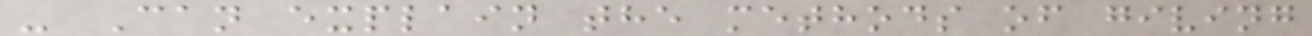- Can explain the methods of giving
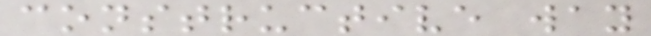constructive way
